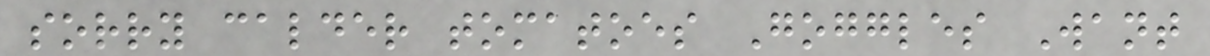sorry calder tomatoes Goggles Want
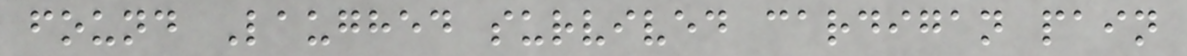found Laughed survived cardigan pain
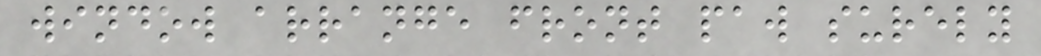window arrange front paw surely
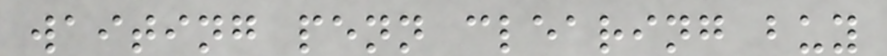waiting penn clearing buy
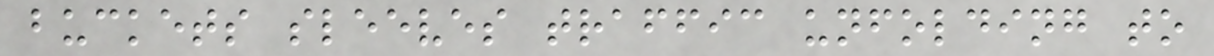buckets sleeves traffic unfolding to
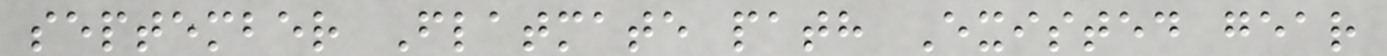september Flatmate path Existed gear
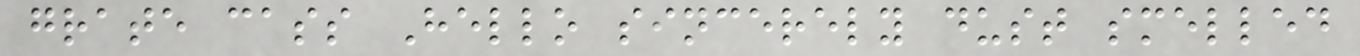grate cass Hello sincerely dust smelled
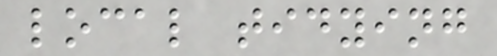local tidying
